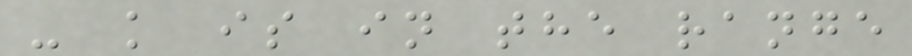- k is in the range
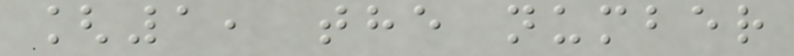[1, the number
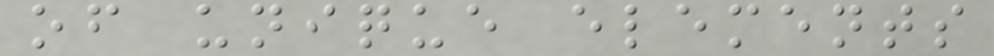of unique elements
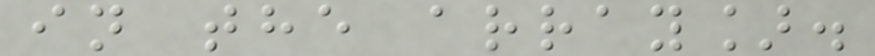in the array].
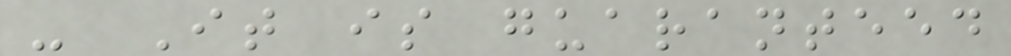- It is guaranteed
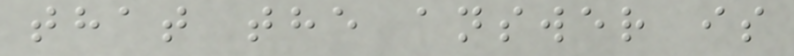that the answer is
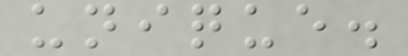unique.
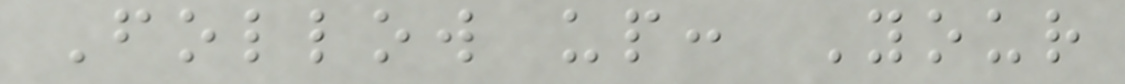Follow up: Your
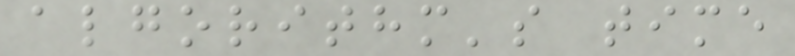algorithm's time
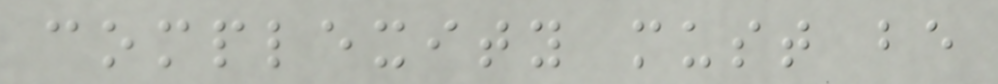complexity must be
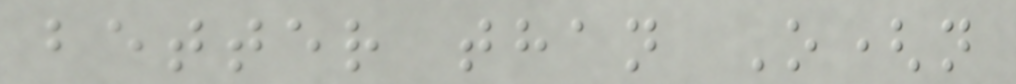better than O(n
